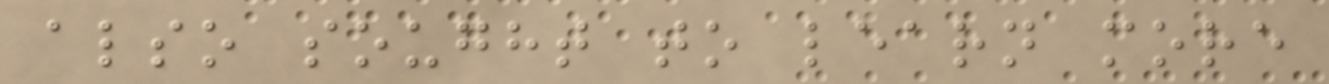also sought to learn more
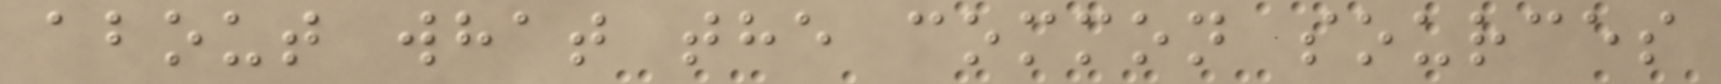about what the common sources
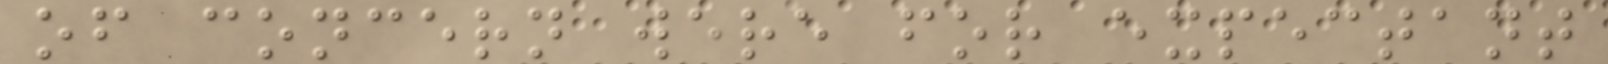of concern were for expectant
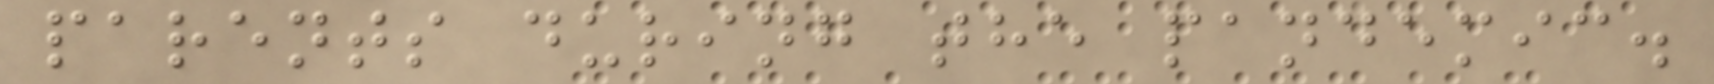parents during the pandemic.
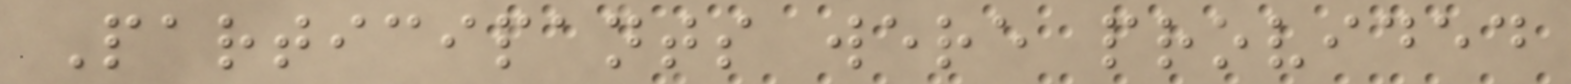Participants were provided
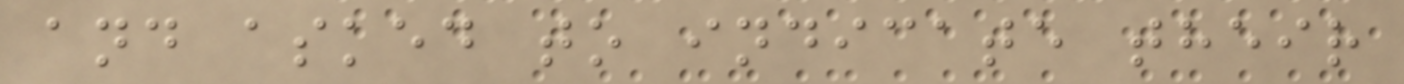and asked to indicate their
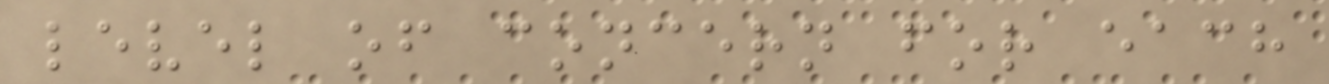level of concern for each
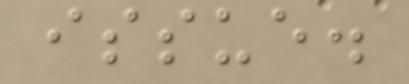issue.
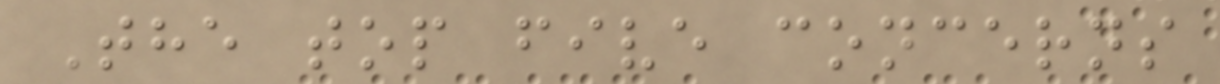The top five concerns
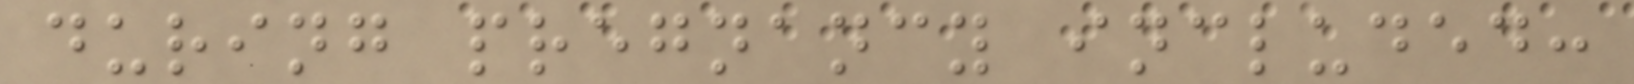during pregnancy included:
